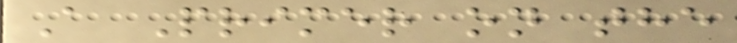A Primer on the
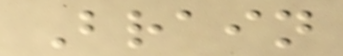Brain
